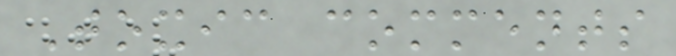Toxic comments
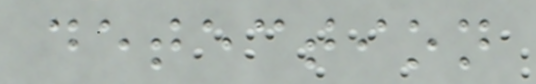detection
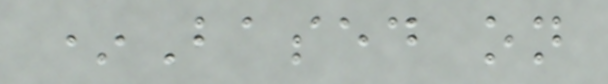*Based on
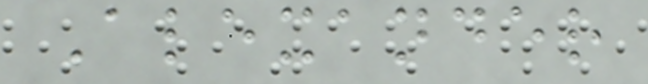Alexander
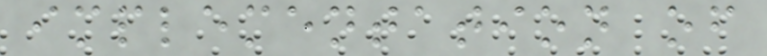implementation of
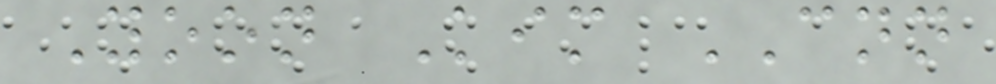Yoon Kim CNN
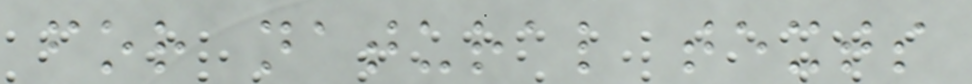for natural texts
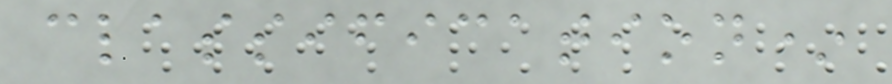classification*
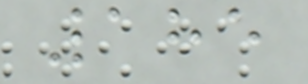185
